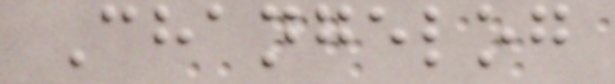Changelog
